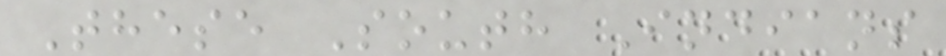These South Indians
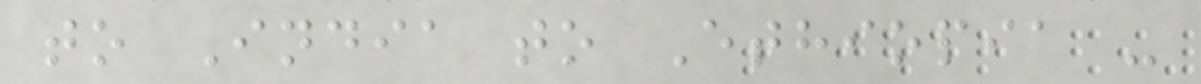to India to Ethiopia -
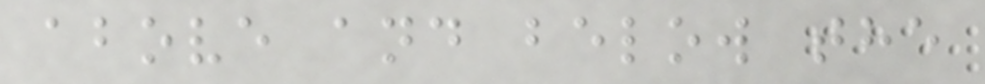above and below the
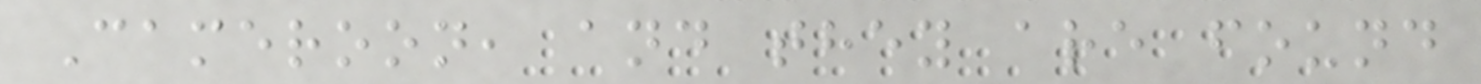Cameroon, and they are found
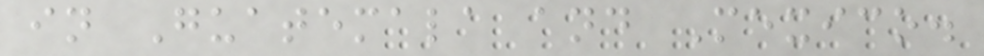in Guatemala and Mexico.
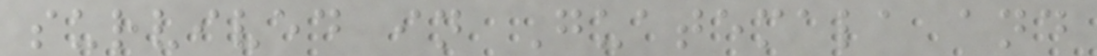survived in Guatemala and
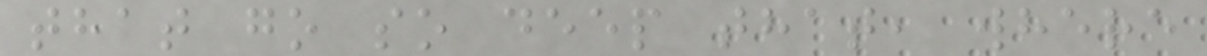that go so deep that, where
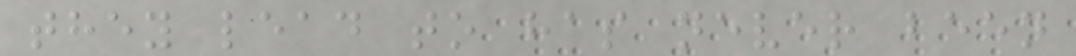they lead to has never been
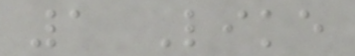1 Like
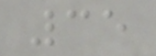35
